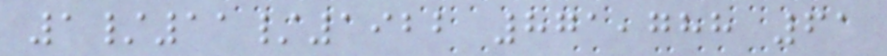1/11/1922 871,788 61
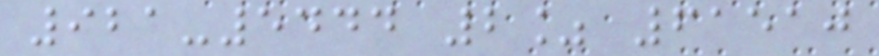921-5444 2% 61510
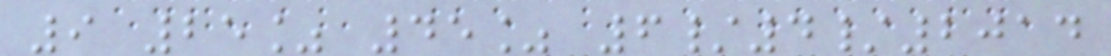9 25% 45% 6/4/2014
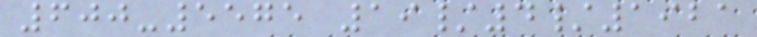600-5575 19/4/1921
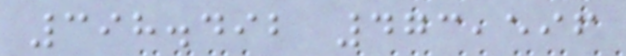398.492 473,596
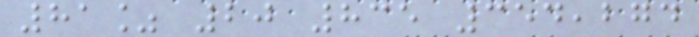81% 20 835 354,274
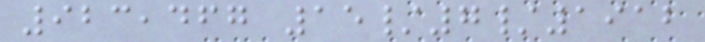923,467 15/7/1912
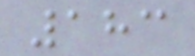183
